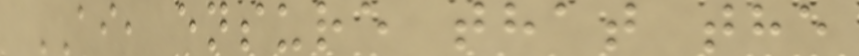AI, ensure that the
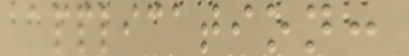application:
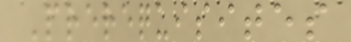Prerequisites
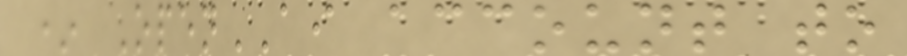* OpenAI account to
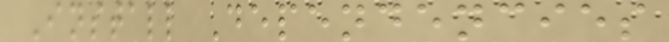Install Dependencies
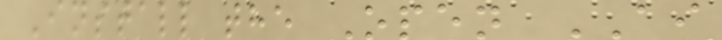Install the Open AI
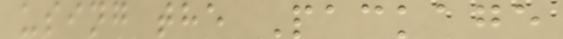using the Package
